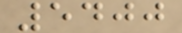5400
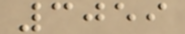3059
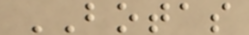BOTAS
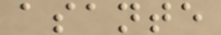asante
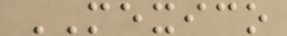MEXICO
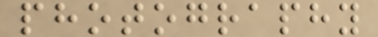photography
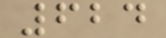624
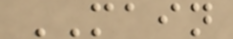MAIN
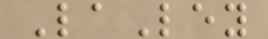LaLey
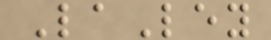LaLey
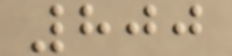800
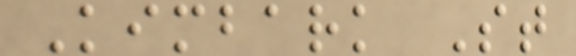Kimbark St
